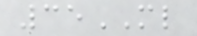35ML
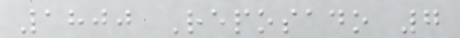1800 Reposado 7
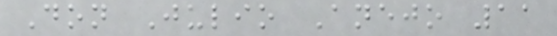Don Julio Anejo 11
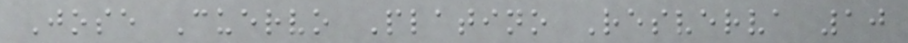Jose Cuervo Platino Resverva 10
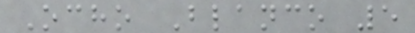Ocho Blanco 5
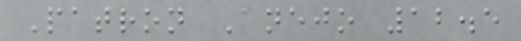Patron Anejo 12.5
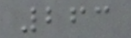263
